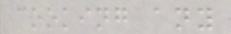cooking any
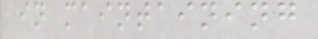in maintaining
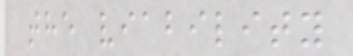the viability
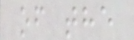of the
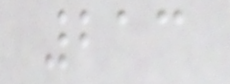213
